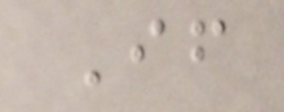If
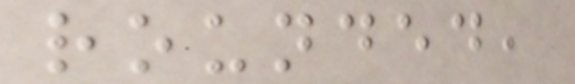rounded,
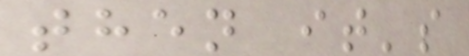then it's
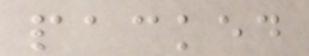packed
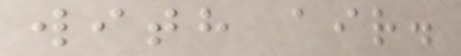with air.
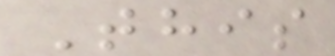This
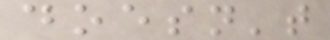doesn't
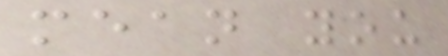mean you
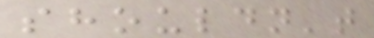shouldn't
